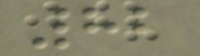82
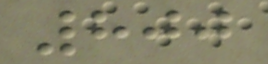800
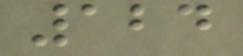124
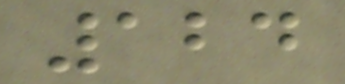124
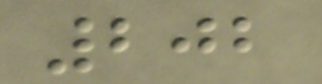202
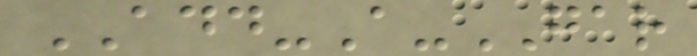ADD-A-GAR
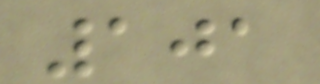101
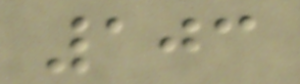103
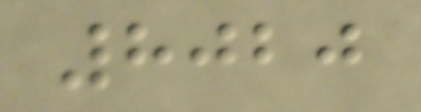8020
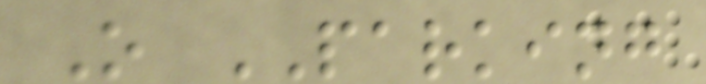O PARKING
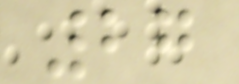27
